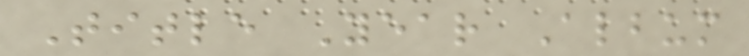Title Year Album
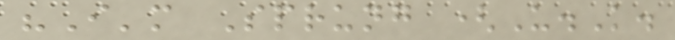"I'm Sprung (U.K.
